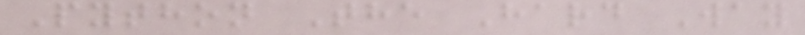Python The Hard Way
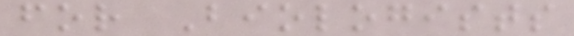for Biologists
